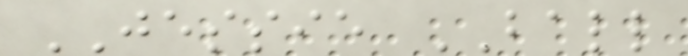JESSIE BALL
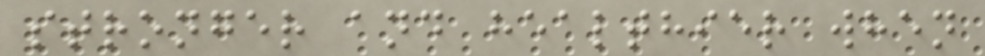stronger and healthier when
